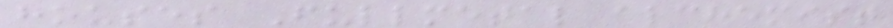houses Fullmetal alchemist
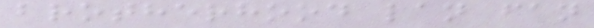brotherhood lan fan
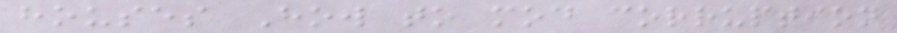houses How to mod corruption
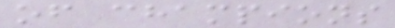of champions
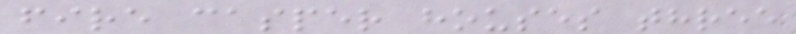fire casper houses three
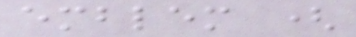emblem (
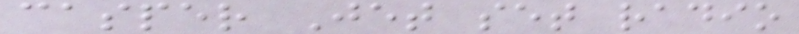casper Jet set radio
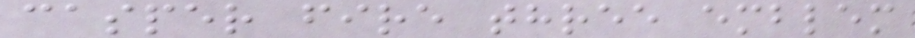casper fire three emblem
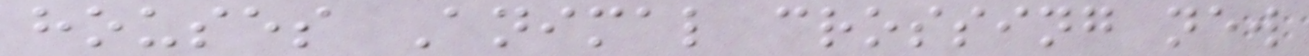houses Animal crossing new
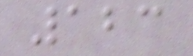123
